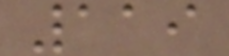119
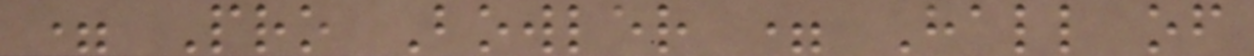= Pro Bowler = Hall of
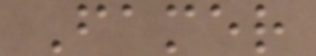Famer
